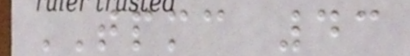TPMC 43
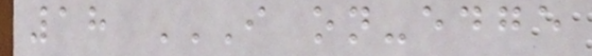18 I ON-EDGE
